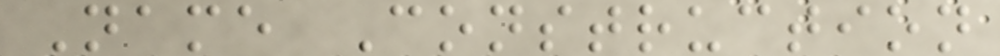Name Construction
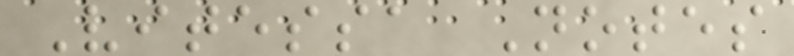Vitessa Notes
